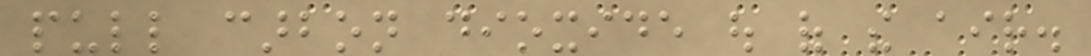pull carbon dioxide out of the air.
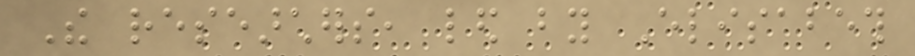The researchers, led by Elisabeth
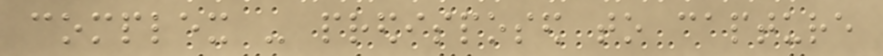complex - predisposed to capture
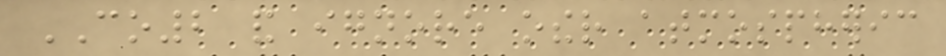CO2 and ignore other atmospheric
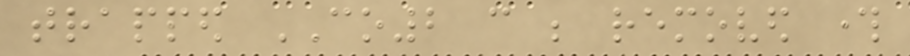trapped CO2 can be removed through
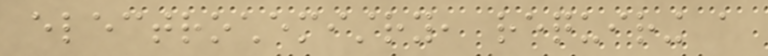electrochemistry, requiring a
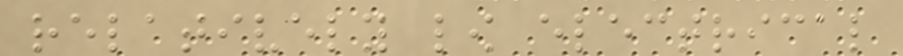relatively low electrical
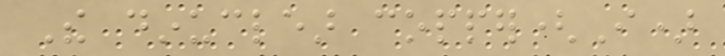The dinuclear copper(I)
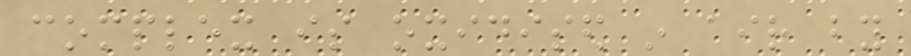complex is oxidised in air by
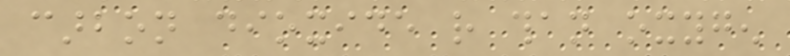carbon dioxide rather than oxygen
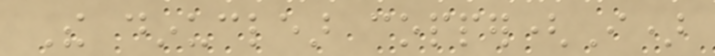The dinuclear copper(I)
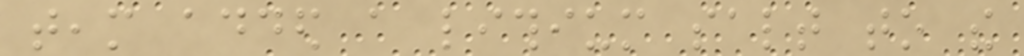team added a lithium salt to the
